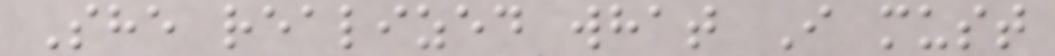She realized what I must
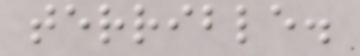terrible.
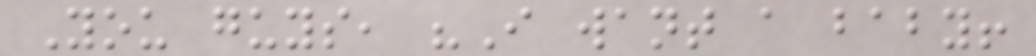You guys, "I want a baby!
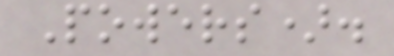Powers).
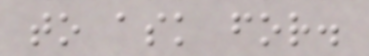to ask for.
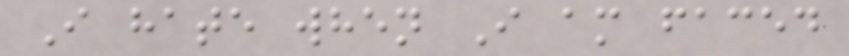I hate when I am faced
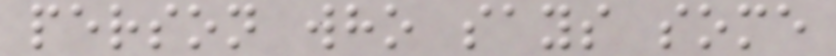person who says some
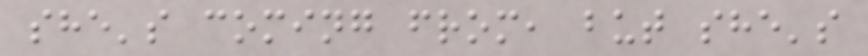she's coming from, but she's
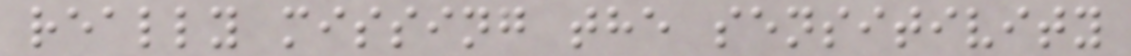really missing the sensitivity
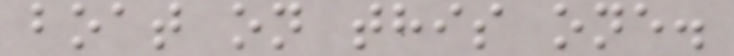boat on this one.
